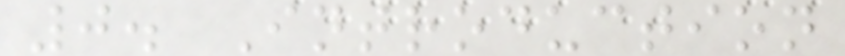0. Introduction
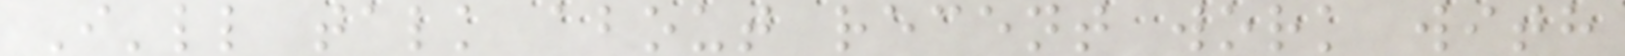I'll talk about recent work with
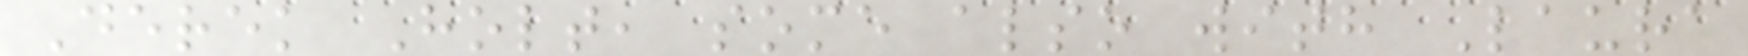Derek Holt, some also with Laura
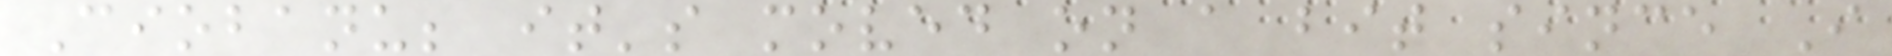Ciobanu; it's moved on a bit since I
